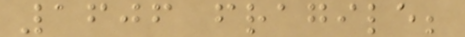1606 fragile;
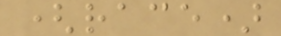(race)
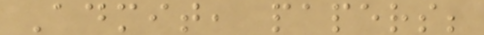Admit, papers;
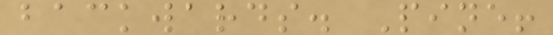backwards. Pine!
